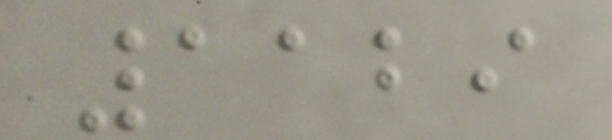1129
